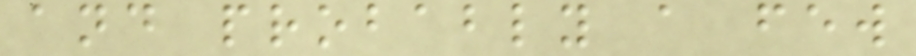and probably a few
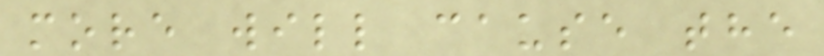more will cause the
